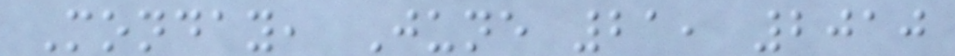Monday, June 21, 2010
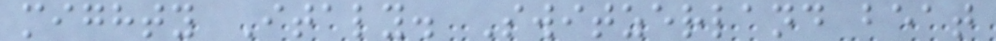mighty Italy. Switzerland beat
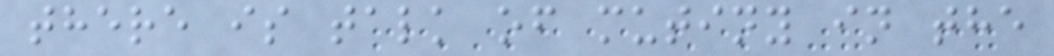there is talk of mutiny in the
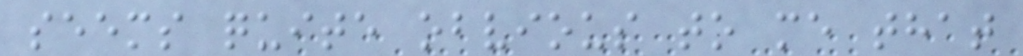seems quite obvious to me that
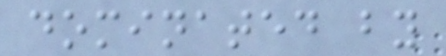dominated by
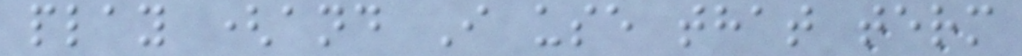play (and I use that term
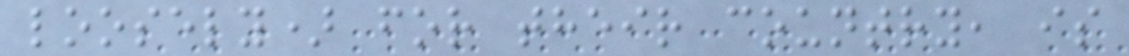loosely) for their country, is
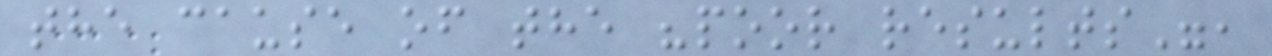the cause of the "poor results",
